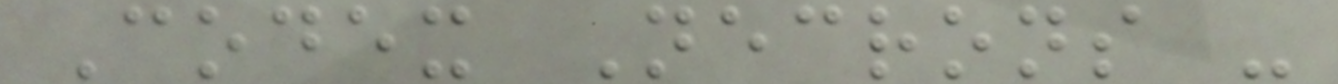Codex Necrons -
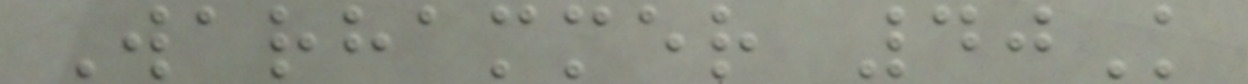Warhammer 40K
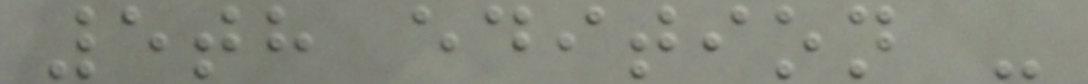5th edition -
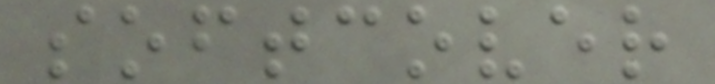softcover
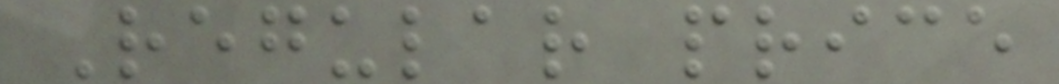Regular price
